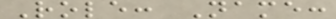Role: Name:
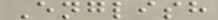English
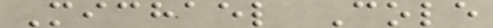Michael Cole
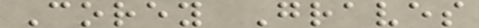Corey Graves
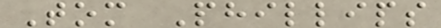Tom Phillips
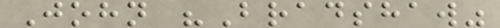John "Bradshaw"
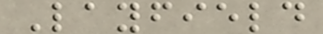Layfield
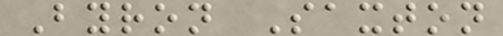Byron Saxton
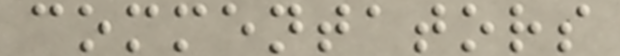commentators
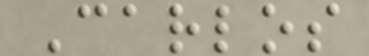Carlos
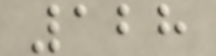128
